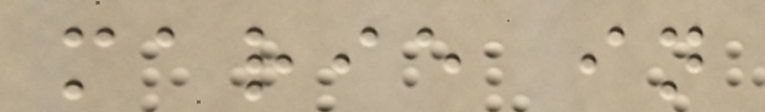marie in
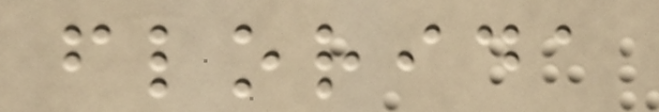florida
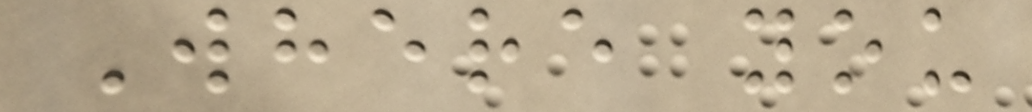Where you
